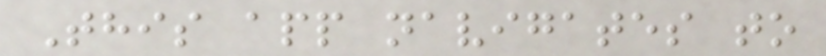This app navigates to
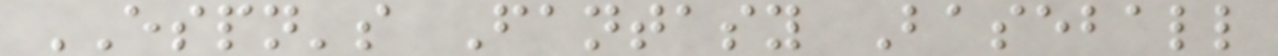ESPN's Fantasy Baseball
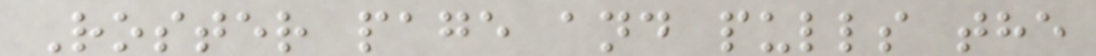Roster page and pulls the
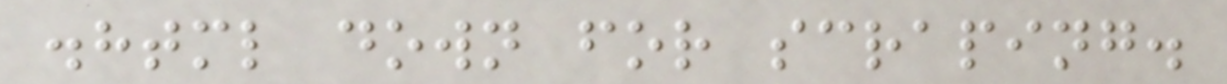.html down for scraping.
